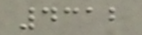4312
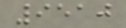9510
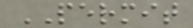PERMIT
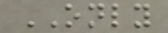ONLY
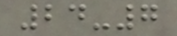24-7
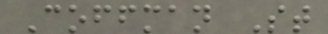Coffman St
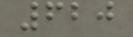620
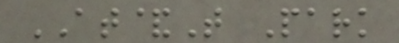AT&T Park
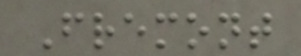Fremont
